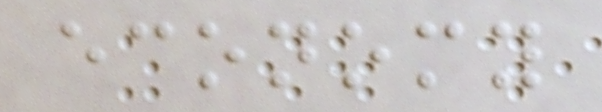economy
